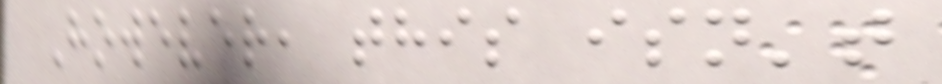However, this isn't
